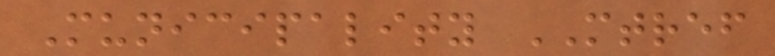Municipality MTREF
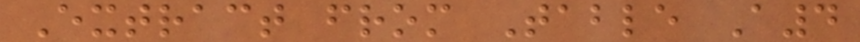Extract from Table A4
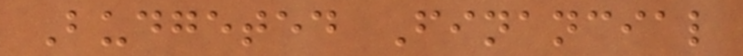Budgeted Financial
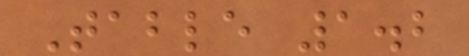Table 1.2
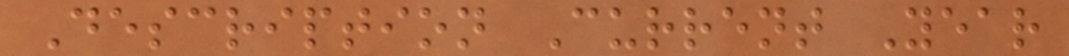Description Current Year
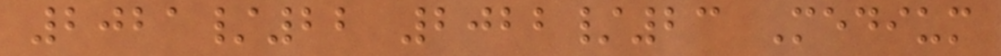2021/22 2022/23 Medium
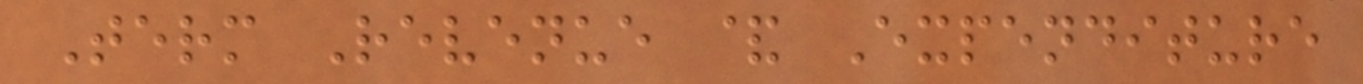Term Revenue & Expenditure
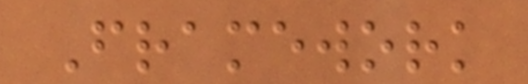Framework
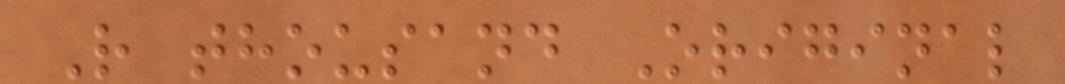R thousand Original
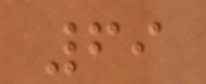69
